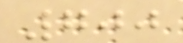700
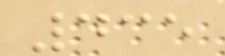435
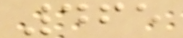465
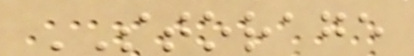STORAGE
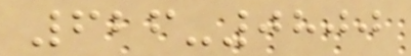626-0800
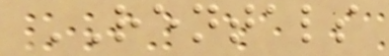RENTALS
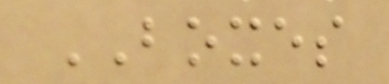BOXES
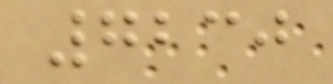7230
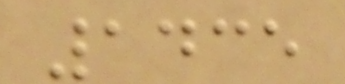1435
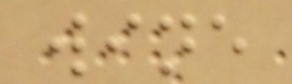wine
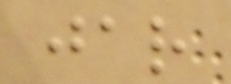jar
